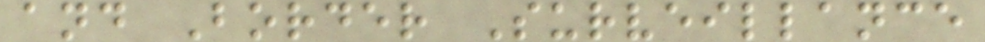and Border Surveillance
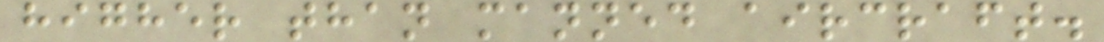higher than manned aircraft.
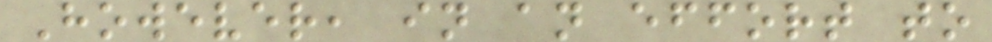However, in an effort to
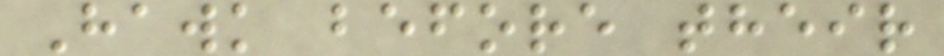Hawk before their
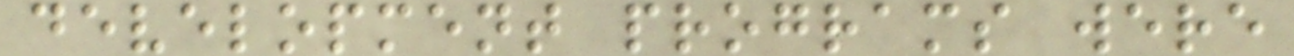development programs were
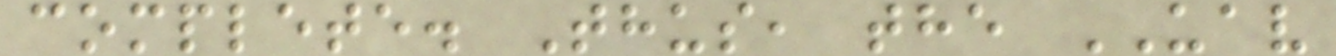complete. Thus, the UAV
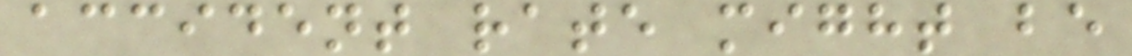accident rate might be
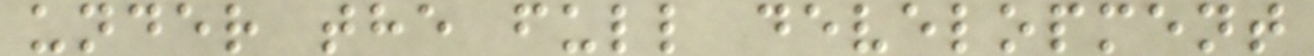under the full development
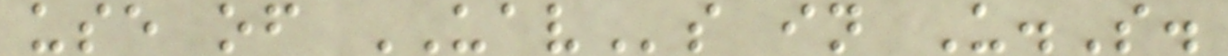use of UAVs in U.S.
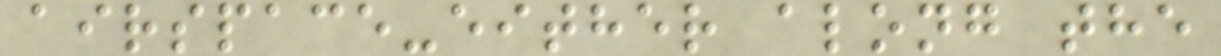airspace-either along the
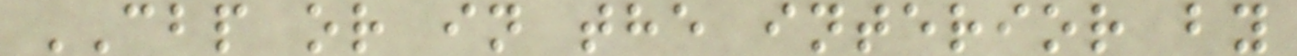CBP or in the interior by
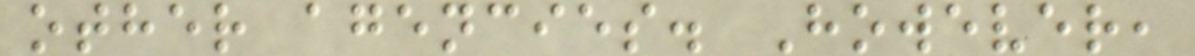other agencies. However,
